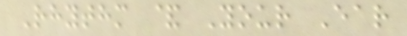Rhythm & Your Ear
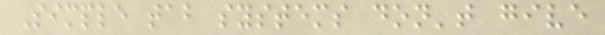Simple tab systems don't give
